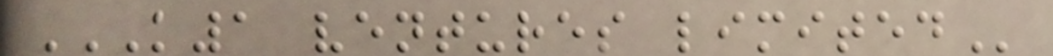K1 VENTURES LIMITED
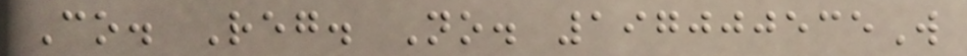Co. Reg. No. 197000535W
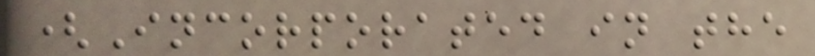(Incorporated in the
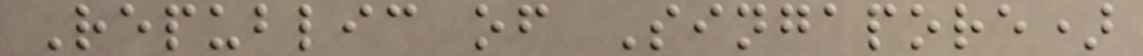Republic of Singapore)
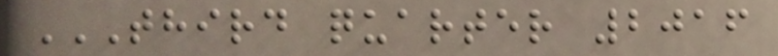THIRD QUARTER 2016
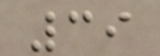39
